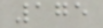175
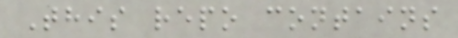This repo contains
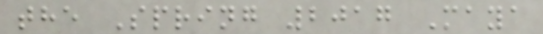the Spring 2017 Maya
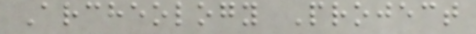Archeology Project
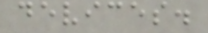devices.
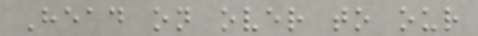Head on over to our
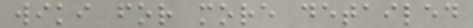wiki for more detailed
